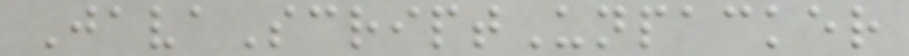JavaScriptUnpacker
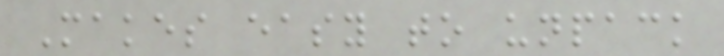Makes easy to unpack
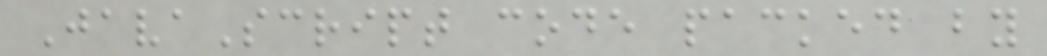JavaScript code packed by
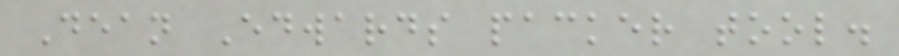Dean Edwards packer tool.
